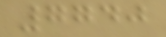7740
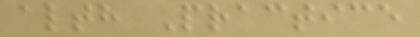alth Practice
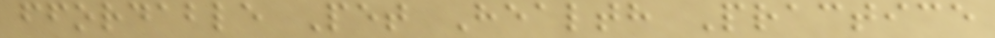ffordable Pet Health Practice
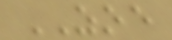ZOE
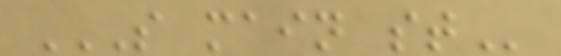S MAIN ST
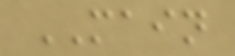MAIN
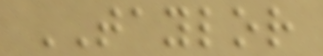TAYLOR
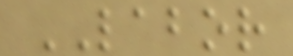LABOR
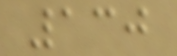130
